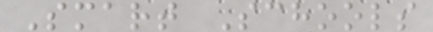Smart Schools
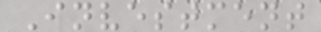Investment
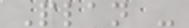Plan -
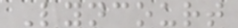Lyncourt
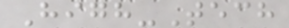High-Tech
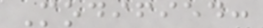Modified:
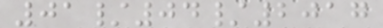01/04/2017
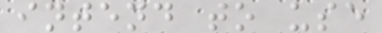intend to use
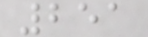251
